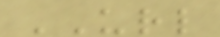URL
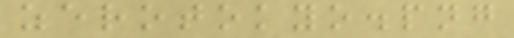zerotokyo.png
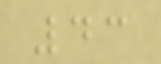43
